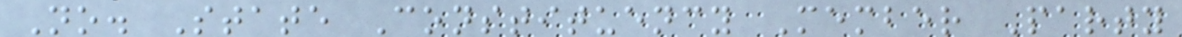No. State Constituency Member Party
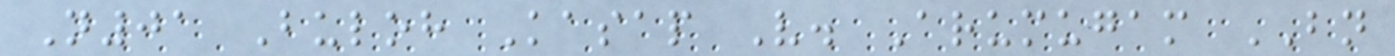N01 Buloh Kasap V. Arumugam BN
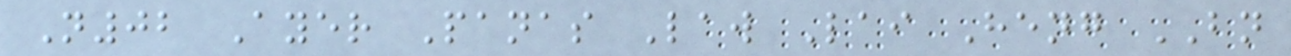N02 Ayer Panas Law Lai Heng BN
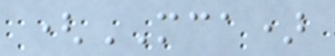(MCA)
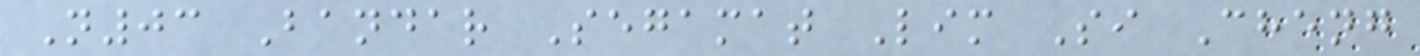N03 Bandar Segamat Lim Si Cheng
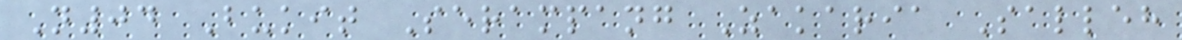N04 Bukit Serampang Zakaria Salleh
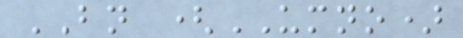BN (UMNO)
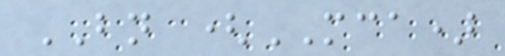BN (MCA)
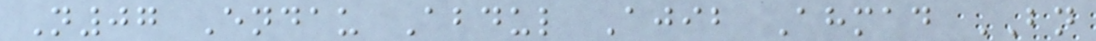N07 Endau Abdul Ajib Ahmad BN
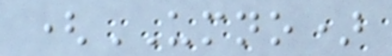(UMNO)
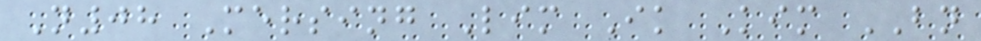N08 Mersing Lim Ik Kim BN
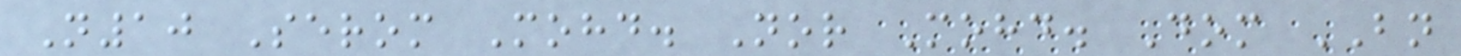N10 Serom Mohd. Nor Mohd. Dom BN
